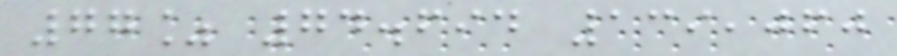77% 74.694 139,060
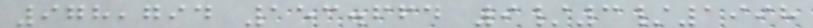978,794 153.664 9/3/1998
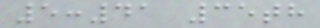5:41 35th
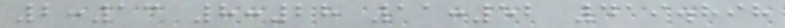2:13 8:28 11:52 419.898
